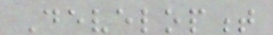Development
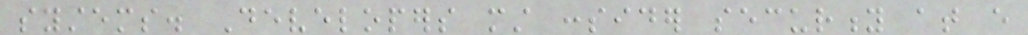systems. Developers must consider security at every
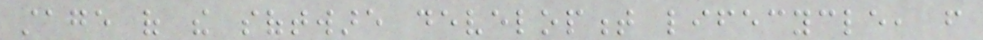stage of the software development lifecycle, from
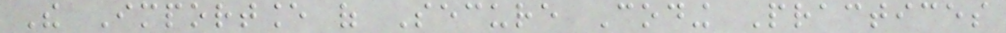The Importance of Secure Coding Practices
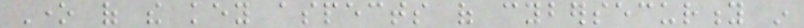One of the key aspects of cybersecurity in
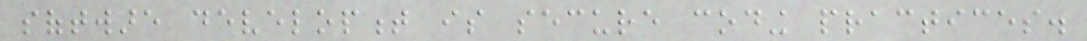software development is secure coding practices.
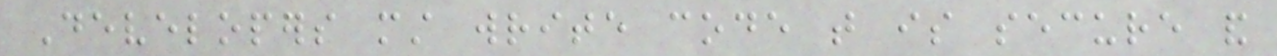Developers must write code that is secure and
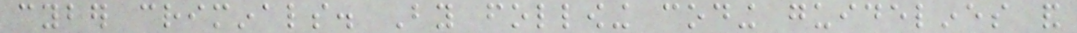cyber criminals. By following coding guidelines and
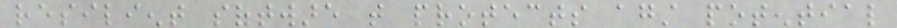resilient software that protects against potential
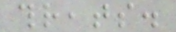threats.
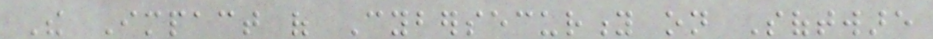The Impact of Cybersecurity on Software
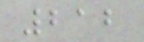212
